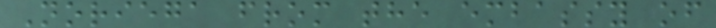Noriega from the embassy of
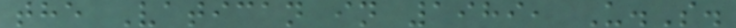the Vatican in 1989, U.S.
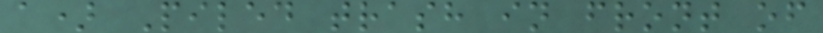a) Piled trash in front of
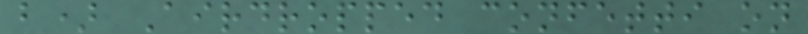b) Airdropped confetti on
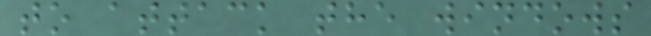to attack the windows
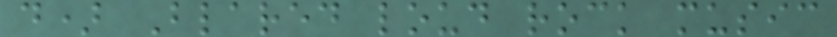d) Blared loud rock music
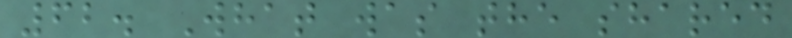62. What was the shared
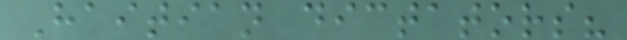Haitian dictators?
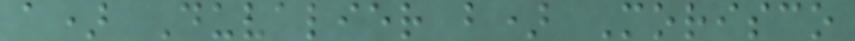a) Duvalier b) Morisco
